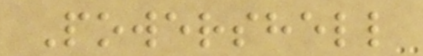Powershell
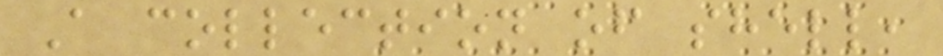A collection of shell,
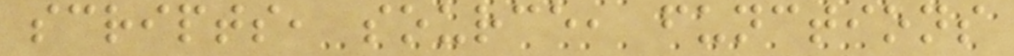scripts, source, functions
